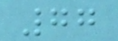77
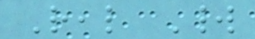Real World
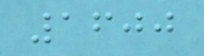1600
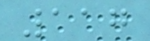117
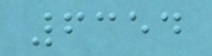6354
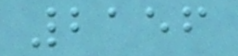2156
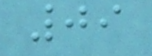09
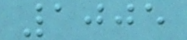1005
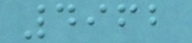4962
